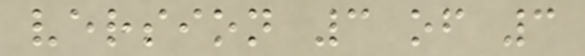version 3 of 3
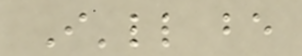I'll be
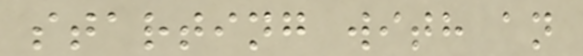starting with an
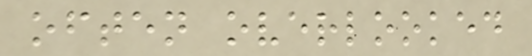often overlooked
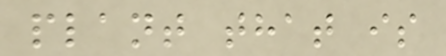plant that is
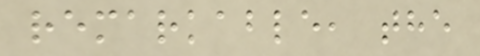remarkable, the
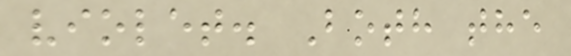violet. Both the
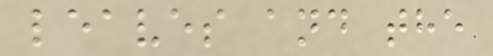leaves and the
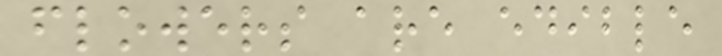flowers are edible
